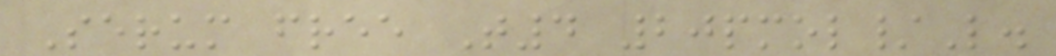Serum free T4 20pmol/L.
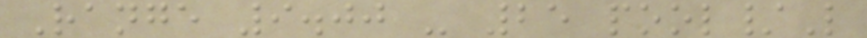Range 9.00 - 25 pool/L
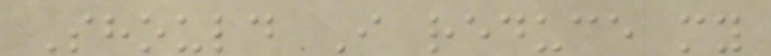Should I reduce my
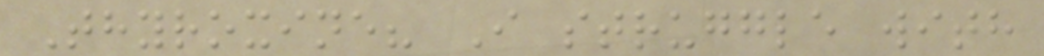Thyroxine? I struggle with
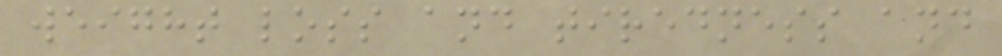weight loss and tiredness and
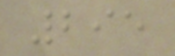295
